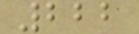222
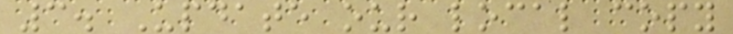3. Update our local copy
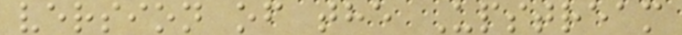version of the Upstream
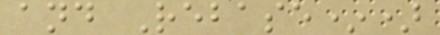and Rebase*)
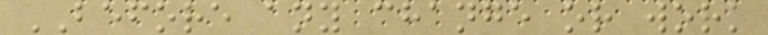BEFORE any change or work
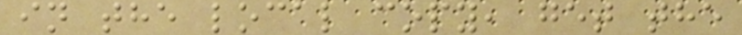in the local copy, get the
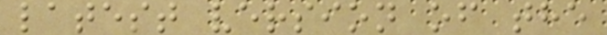latest version of the
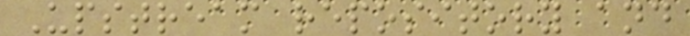Upstream repository and
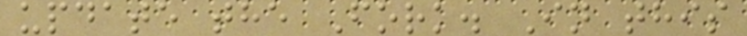update the Fork. In this
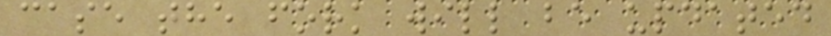case the fork will be updated
